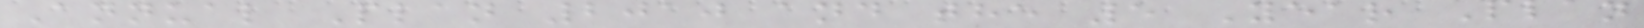Annual Plan 2010 and the 5 Year Plan
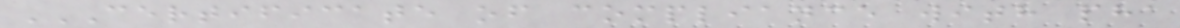CERTIFICATE OF COMPLIANCE WITH PHA
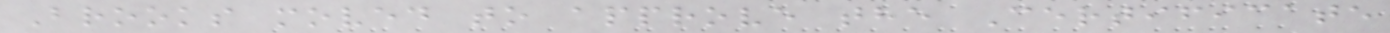Brooks moved to approve the Certificate
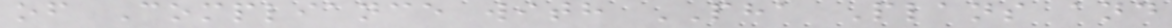of Compliance with PHA Plans and
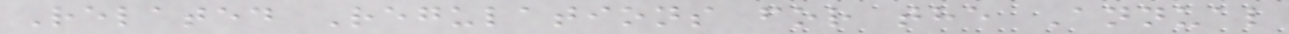Related Regulations for the Annual
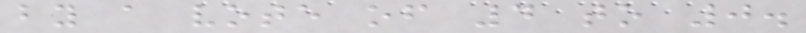by a vote of 4 to 0.
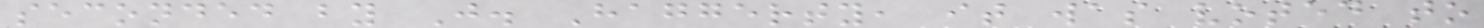seconded by J. Haggerty, it was voted to
